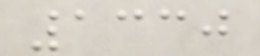1330
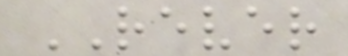REVER
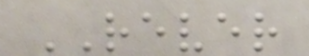REVER
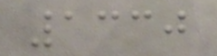1330
